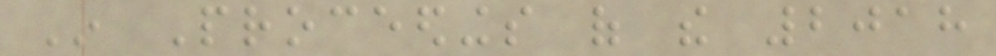In Proceedings of the 2018
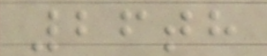26th
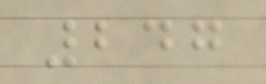247
